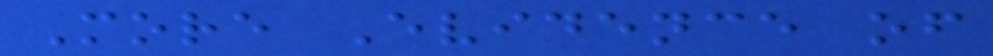More Evidence of
